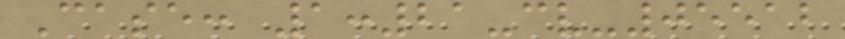Case: 1:21-cv-05512
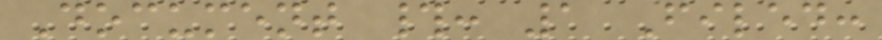Document #: 1 Filed:
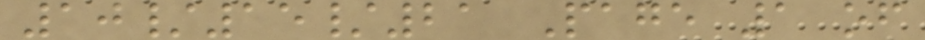10/15/21 Page 1 of
